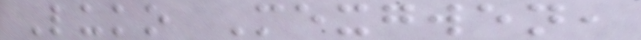Luko Mexgwen,
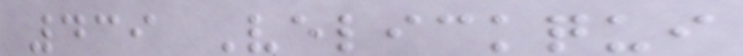439 Velickqui
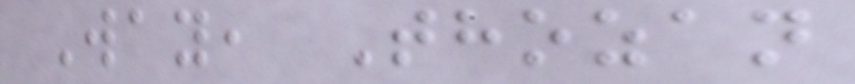Way, Thozan
